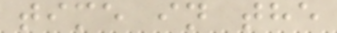time in the
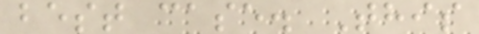best case. This
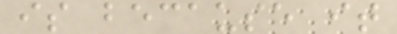is because it
